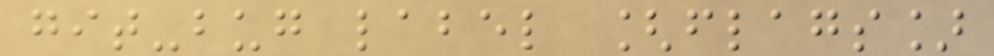git-bug label [flags]
